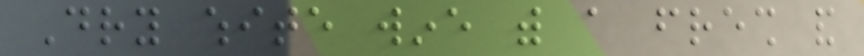Dry white wine with a fresh and
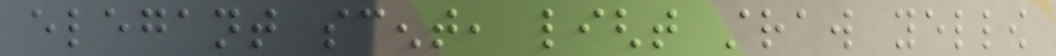elegant scent, light straw yellow
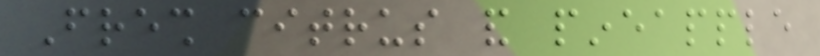Fresh citrus and pineapple
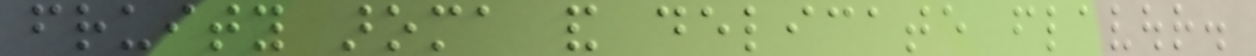fruity aroma and delicate flavour.
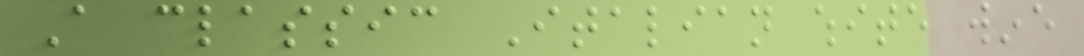A classic Italian white wine
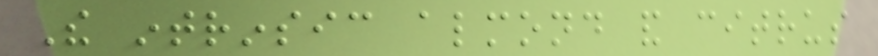The intrinsic almond and citrus
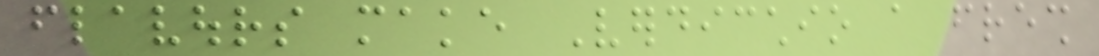flavours make Verdicchio a fresh
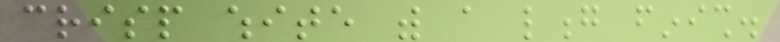crisp white with a long finish.
